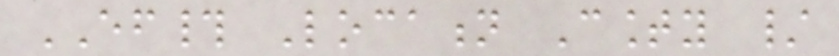EF# Location County /
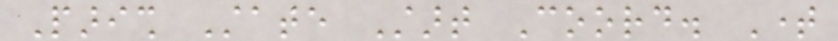Parish State Start Coord. Time
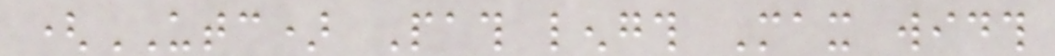(UTC) Path length Max width
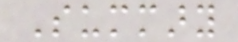Summary
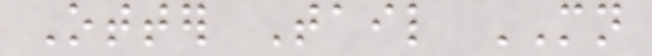Otter Tail MN
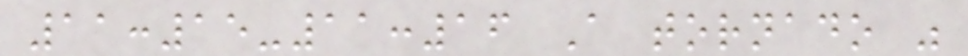11:15-11:16 A tornado was
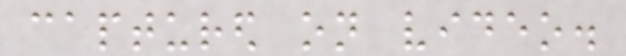captured on video.
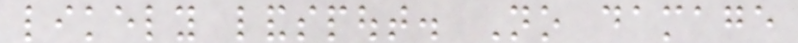likely landspout. No damage
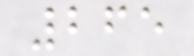265
